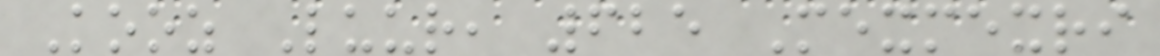Kooz Luur, 625 Mexmexri
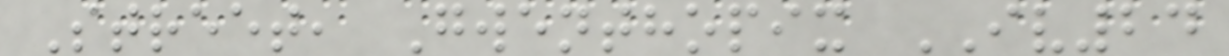Street, Gwenthopix IV24
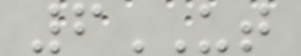6UT
